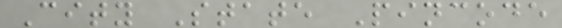City State Pincode
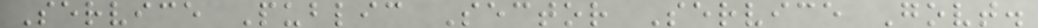Service Public Sector Service Govt.
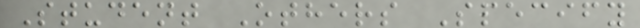Student Others Specify
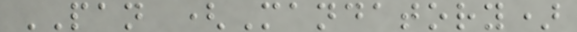PAN (Mandatory)
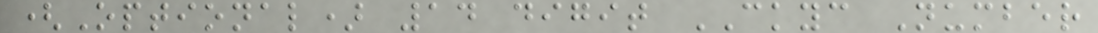(Optional) 14 digit CKYC Number
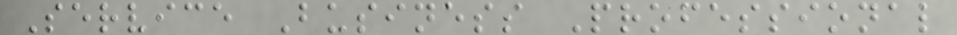Service Business Professional
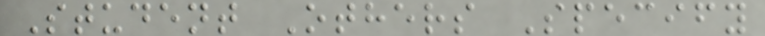Student Others Specify
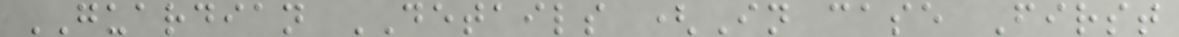GUARDIAN DETAILS (In case First
